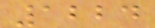1224
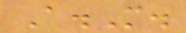A.M.
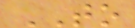TO
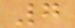7
